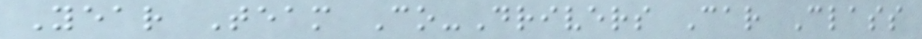Year Team Co-Drivers Car Class
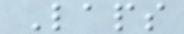Laps
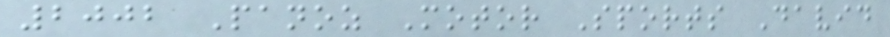2002 Panoz Motor Sports David
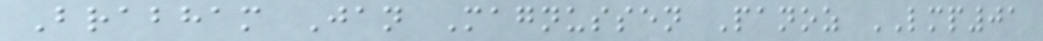Brabham Jan Magnussen Panoz LMP01
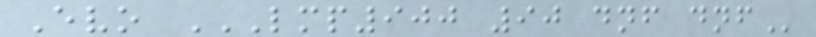Evo LMP900 90 DNF DNF
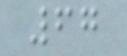67
